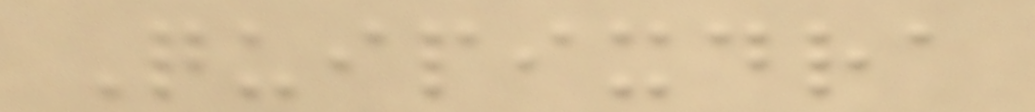Quipixdra
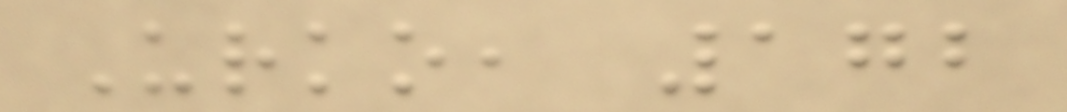Urko, 172
